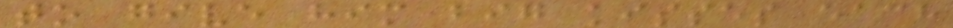to give him big kisses each
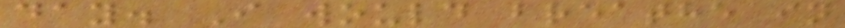day. I would breathe in
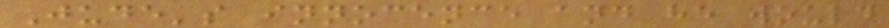Jude's innocence and he would
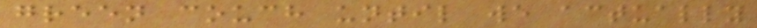green couch until we actually
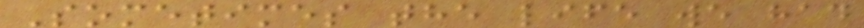Sometimes the life we had
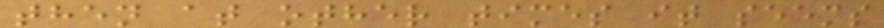then at other times it seems
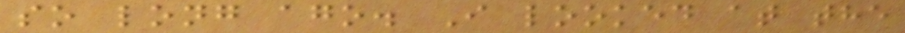so long ago. I looked at the
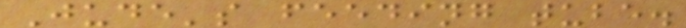Jude's feeding tube.
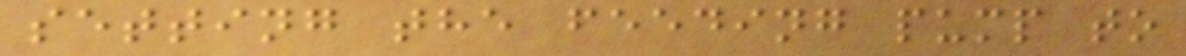setting the feeding pump to
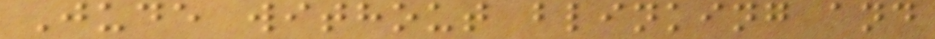Jude without blinking and
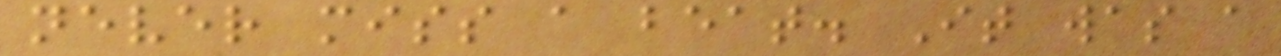never miss a beat. It was a
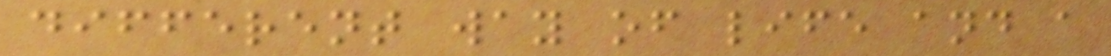different way of life and a
